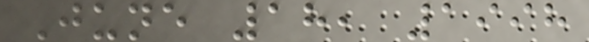June 18, 1998
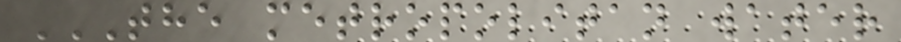THE METROPOLITAN WATER
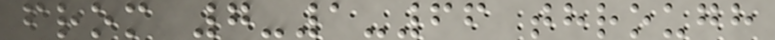from 7-1-66 through
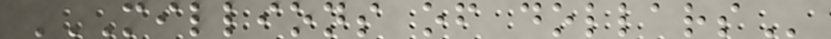MILLIONS OF DOLLARS
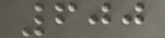600
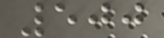500
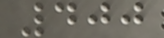400
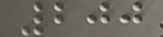200
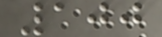100
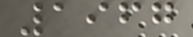1967
